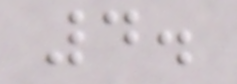4.
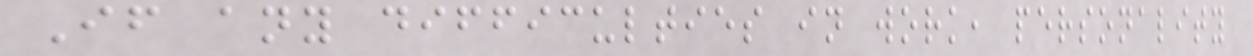If any difficulties in work, personality
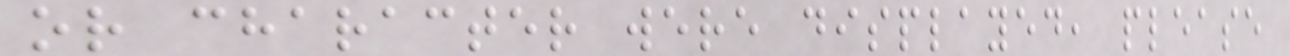or character were displayed, please
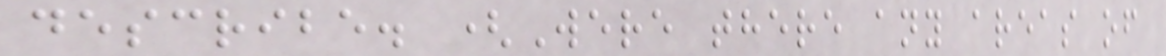describe. (Were there any areas of
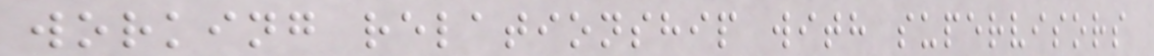working relationship with supervisors
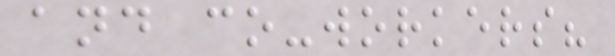and co-workers?
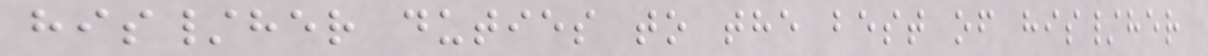his/her duties to the best of his/her
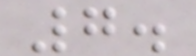7.
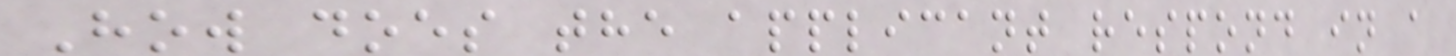How does the applicant respond in a
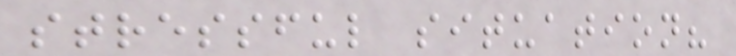stressful situation?
